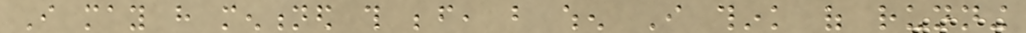I may have mentioned this before, but when I think of running
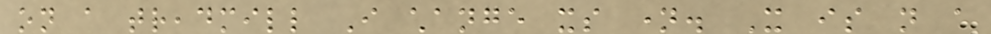on a treadmill I change its name. It is not a
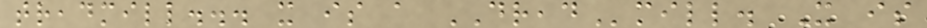treadmill... it is a DREADmill. It is
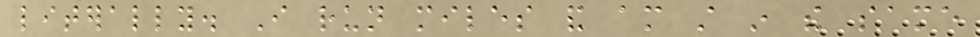literally. I run miles and am still in the same
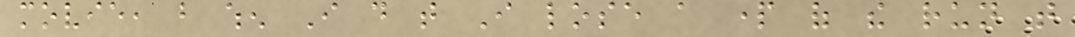movie, but when I do that I lose a part of the run that
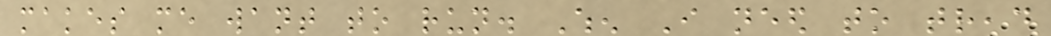makes me want to run. When I need to tread
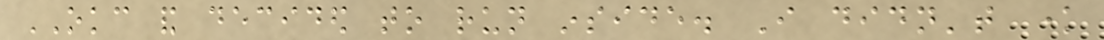OKC and decided to run inside. I didn't know
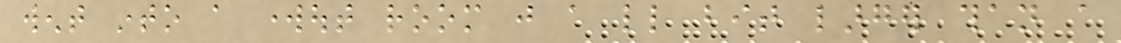went into a workout room just a little bit larger than a
